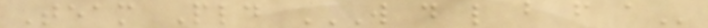Team Pld W D L B F A
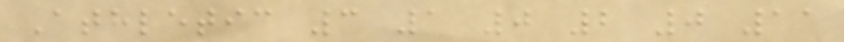Athletic 3 1 0 2 0 11
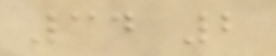34 2
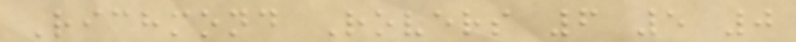Richmond Rovers 6 5 0
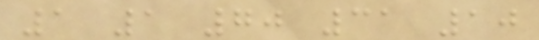1 1 70 31 10
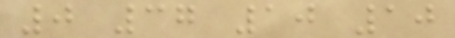0 37 10 10
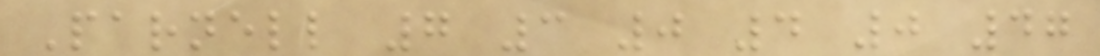Parnell 7 3 0 4 0 47
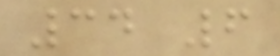34 6
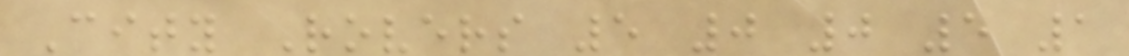City Rovers 5 0 0 5 1
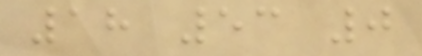18 53 0
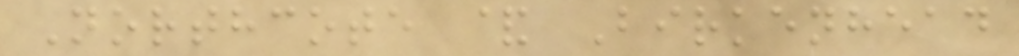Northcote & Birkenhead
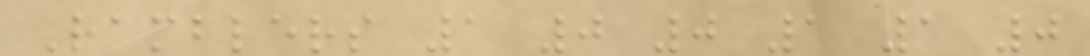Ramblers 1 0 0 1 1 0
